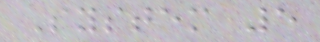System 5
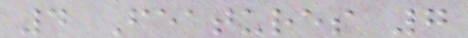4 Features 7
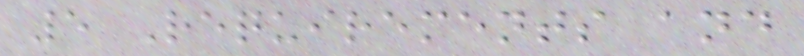5 Requirements and
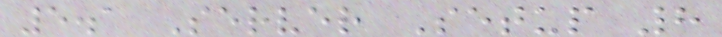5.1 Server Setup 8
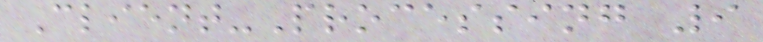Client-Processing 9
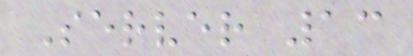Server 13
